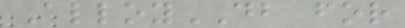AlloyDB for
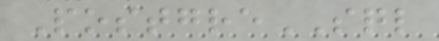PostgreSQL
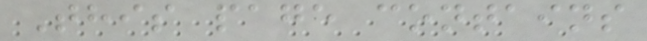This page contains
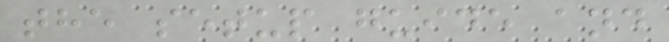the setup guide and
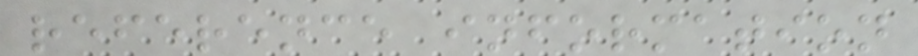reference information
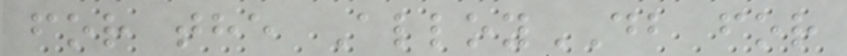for the AlloyDB for
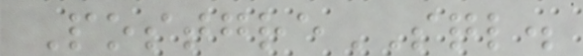PostgreSQL.
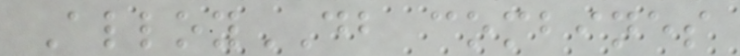AlloyDB combines
